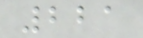221
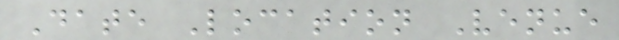Date Location Venue
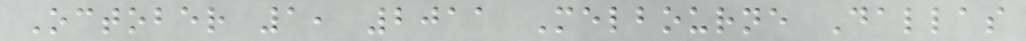October 1, 2011 Melbourne Dallas
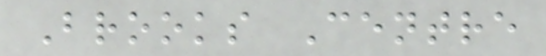Brooks Centre
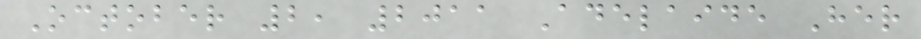October 2, 2011 Adelaide Her
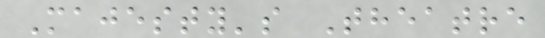Majesty's Theatre
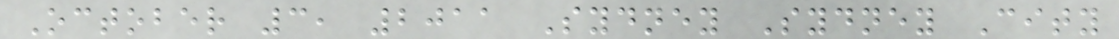October 3, 2011 Sydney Sydney City
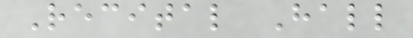Recital Hall
